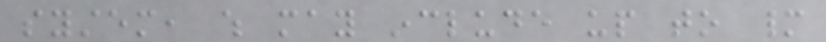system, which may include up to many
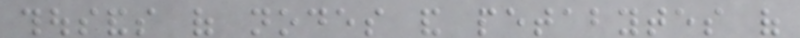thousands of nodes and petabytes of
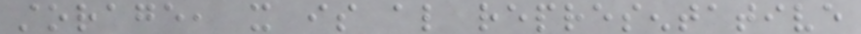storage, it is also representative
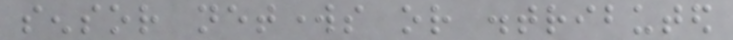sensor networks or distributed
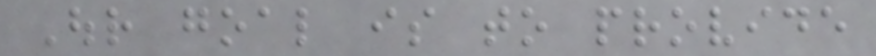Our goal is to provide
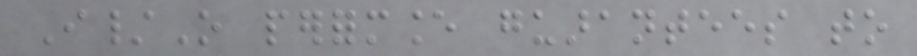I/O performance guarantees to
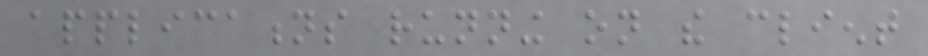applications running on the client
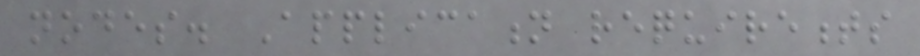nodes. Application requirements
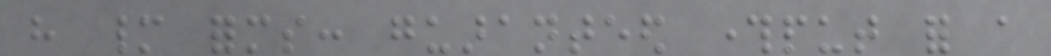have many forms: guaranteed throughput for a
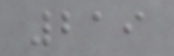219
